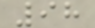98
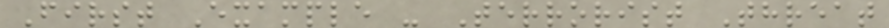First Example - Terrorist Threat
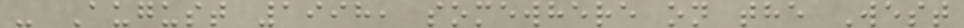- August 1998, somewhere on the West
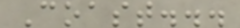Coast...
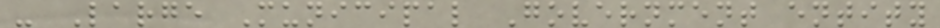- Large Municipal Government entity
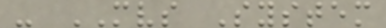- MVS System
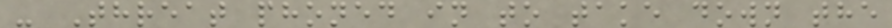- Threat phoned in to take down the
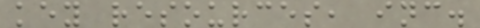key resources, inc.
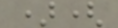)(
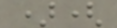)(
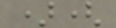)(
